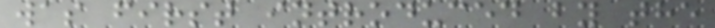was first introduced by the
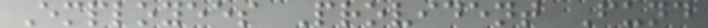Employees Provident Fund
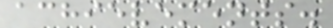achievements.
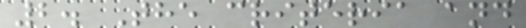2. The criteria and
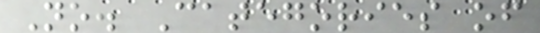No. Categories of
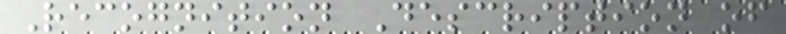Recognition Description of
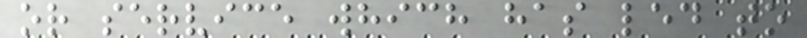or service which has led to
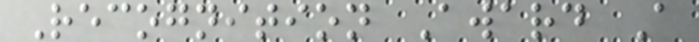Recognition Award A
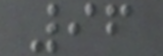96
